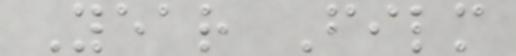Year Film
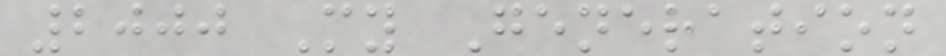2000 My Generation
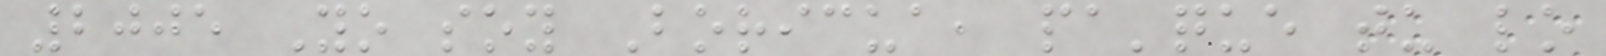2005 Yo soy Boricua, pa'que tu lo
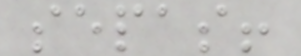sepas!
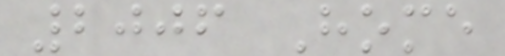2006 Home
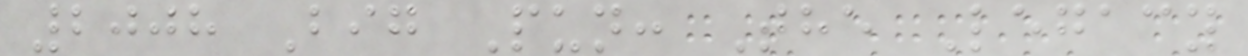2008 Big Pun: The Legacy
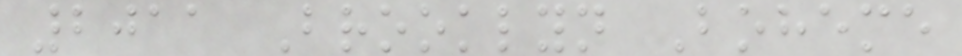2011 Brooklyn Boheme
